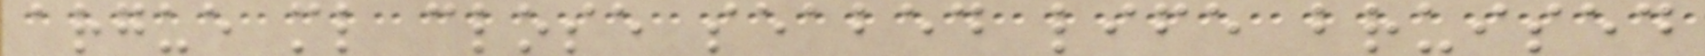argue ml close seabed life bruised
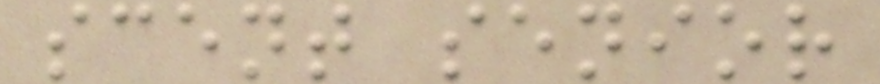scent senior
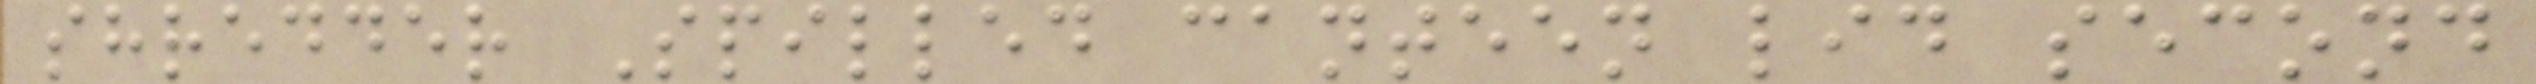shredder Spilled canteen lid second
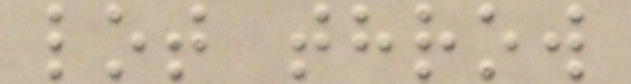lot throw
